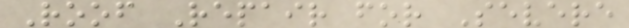Roof Repair for Severe
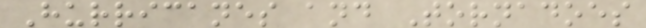Hurricanes and Tornadoes
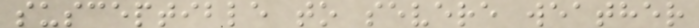susceptible to severe weather
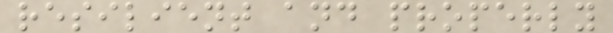resilient and properly
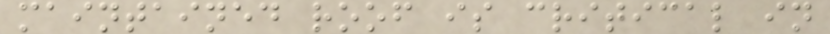maintained roof is critical in
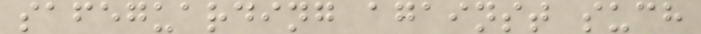safeguarding against such
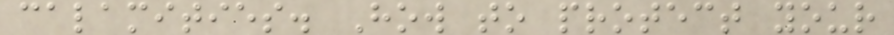calamities. How to protect your
